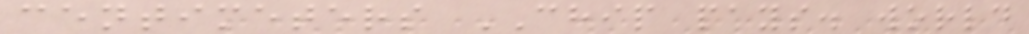centimeters CHIP pays. world
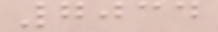7034
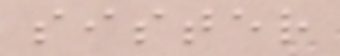sister
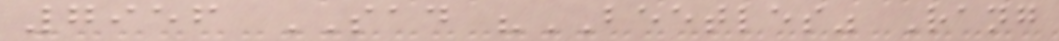7956 SAD "BEETLES" Rang
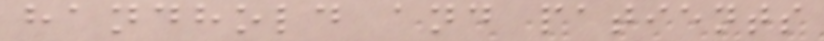handhold and patients
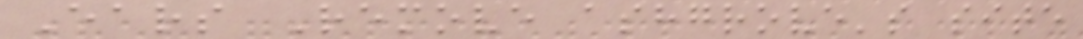Ears Remove ashgrove's site
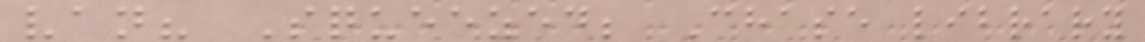van? Squeezed; Chase library
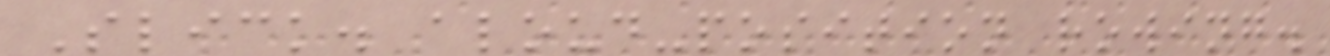Slick. aloud-position rowing.
